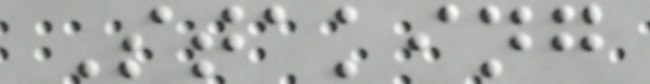Staking
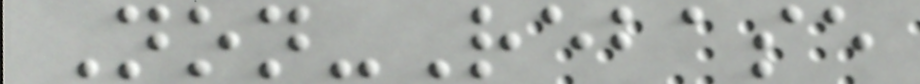Non-Rebase
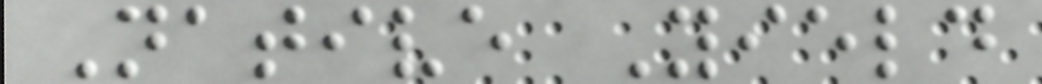Native Yield
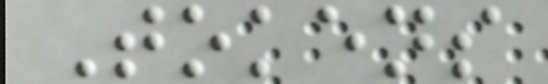Tokens
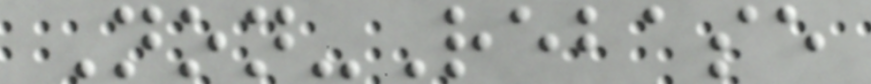Non-Rebase
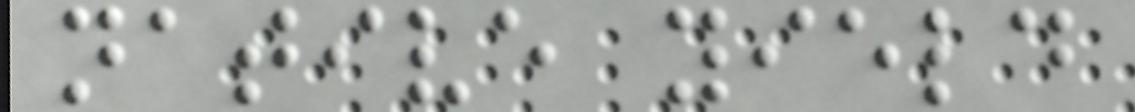native yield
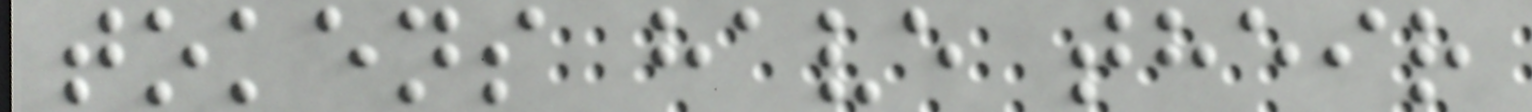tokens have their
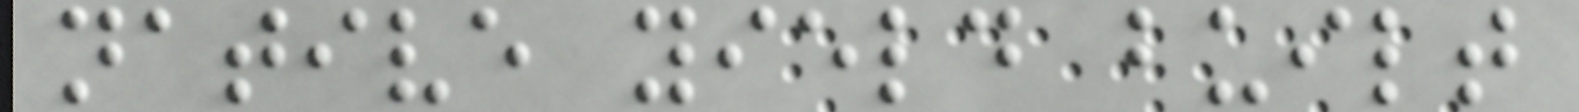native yield built
